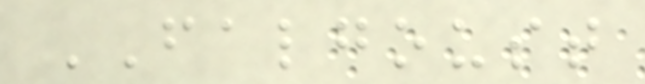FALGOUST
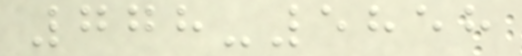778-5858
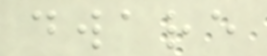dware
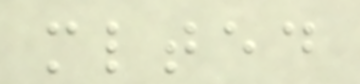mlted
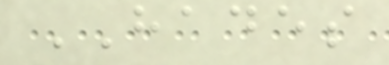HADES
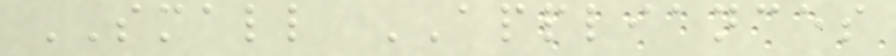SMALL APPLIANCES
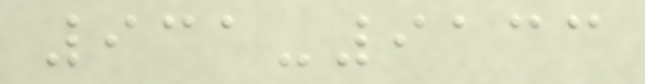931-9133
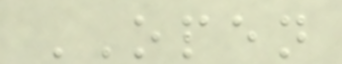OPEN
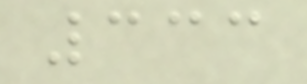333
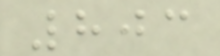803
